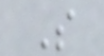S
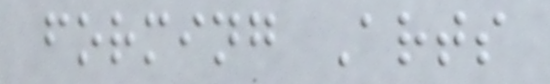forming Arts
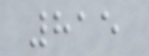815
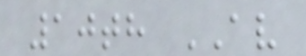10th AV
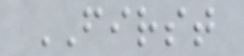FIRST
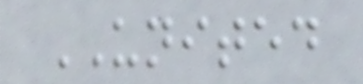UNITED
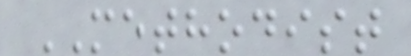METHODIST
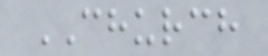CHURCH
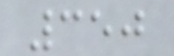350
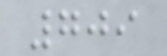709
